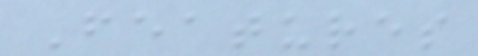Features
